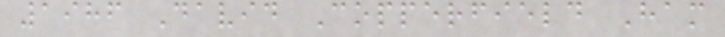1986 David Copperfield Ham
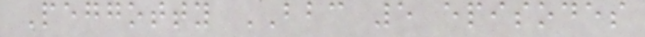Peggotty BBC 5 episodes
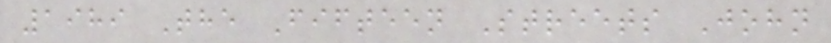1989 The Fifteen Streets John
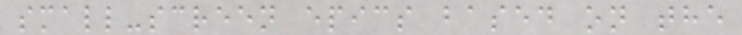small-screen epics based on the
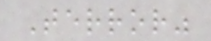Terror"
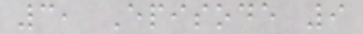3, Episode 9
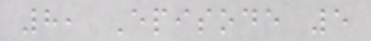8, Episode 5
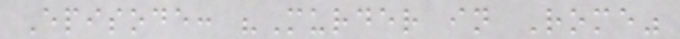Episode: "Murder in Rome"
